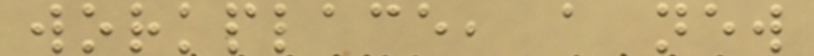workplace, a new
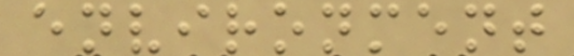environment
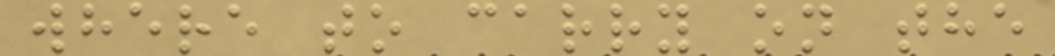where to carry on the
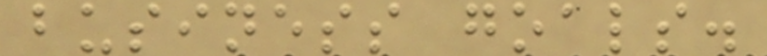business goals.
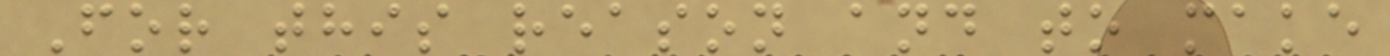For this reason and to make
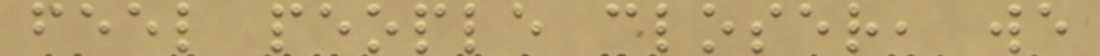feel people closer, we
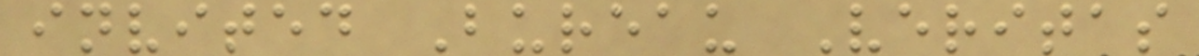invited Bureau Veritas
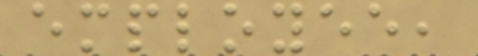employee,
